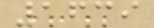1639
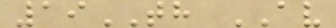19TH AV
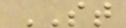ST
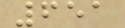651
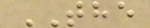THE
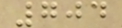704
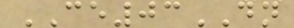CE03DN
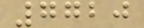7720
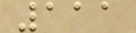111
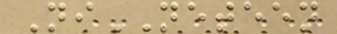NiNETEEN
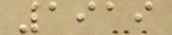1919
